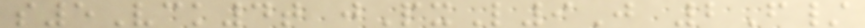s5Vck4t jPxL9J 2F/
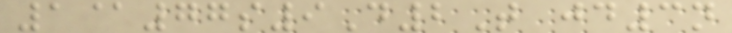1@77s9D2T jd3n
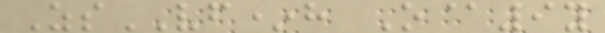ZsVF*h O@9y
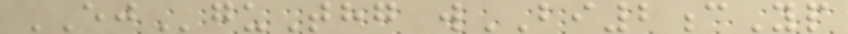EJguThg wBI2cYp
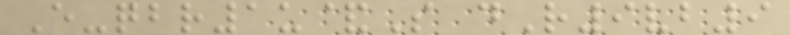E-qbr1u&S dR9vb9
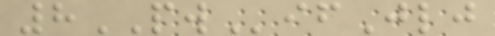8PWifJlj
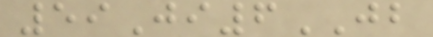59Ji6JB
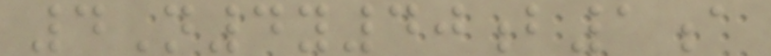4N4y40b1a
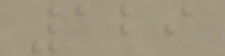129
